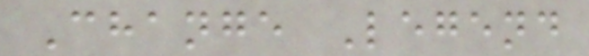Change Legend
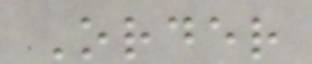Order
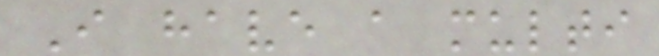I have a multi
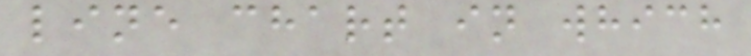line chart in which
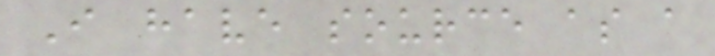I have source as a
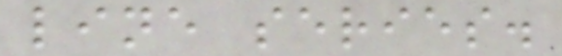line series.
